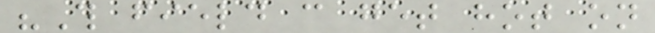"This field can get hot on
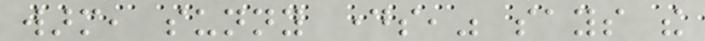warm, sunny days," says the
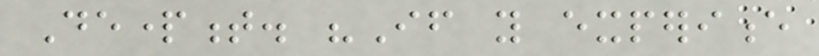Department. "If you experience
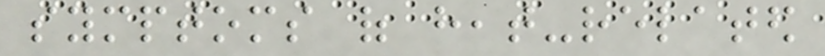symptoms of heat-related
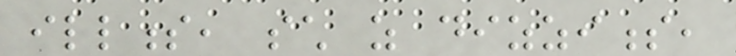illness, such as dizziness,
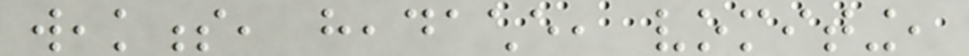weakness, headache, vomiting,
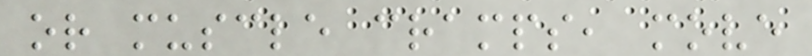or muscle cramps, move
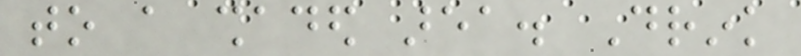to a shaded area. Drink
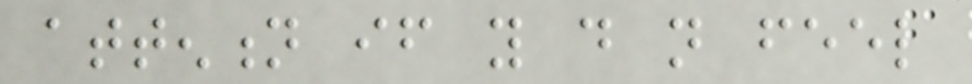attention if you do not feel
